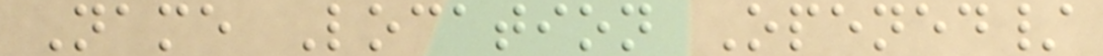Name Location Opened/
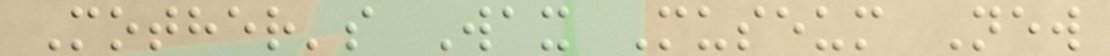Mother's Wax Museum New
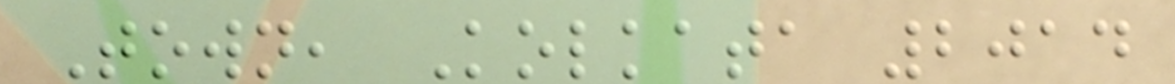Town, Kolkata 2014
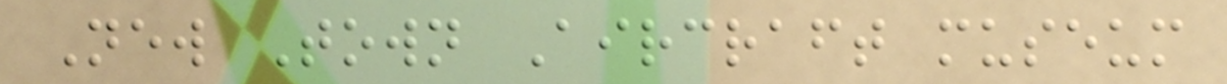New Town Aircraft museum
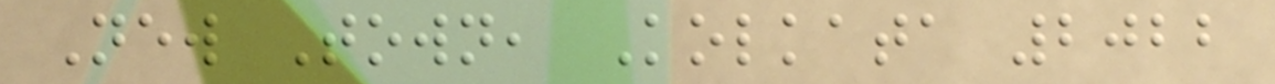New Town, Kolkata 2022
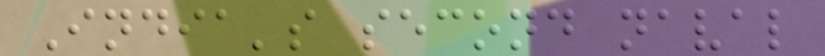India's second naval
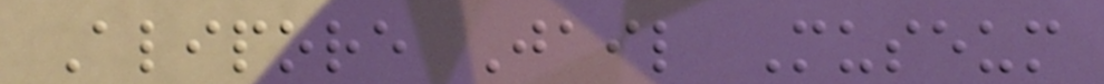Alipore Jail Museum
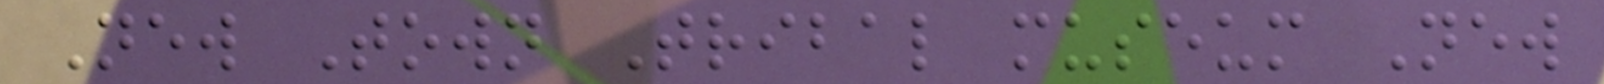New Town Tribal museum New
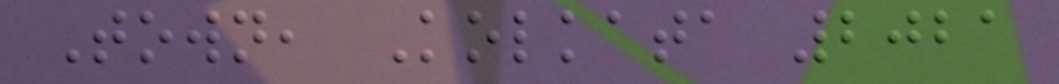Town, Kolkata 2021
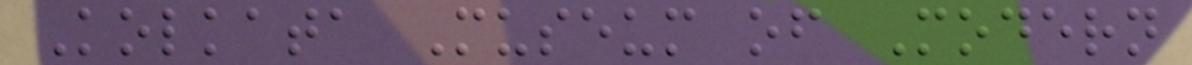Kolkata Museum of Modern
